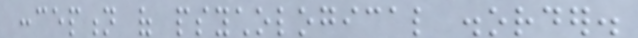conception of psychological disorder.
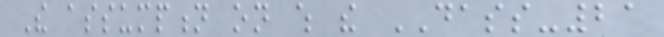The assumption on which the DASS-21
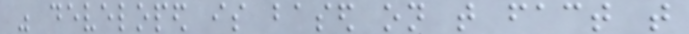was developed is based on that fact that
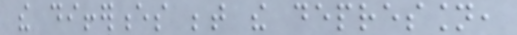the differences between the depression,
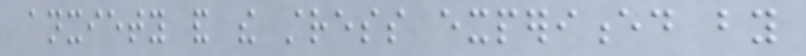anxiety and the stress experienced by
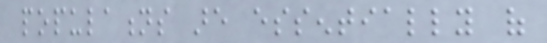populations are essentially of
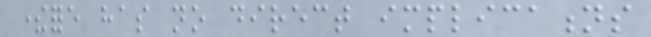therefore has no direct implications
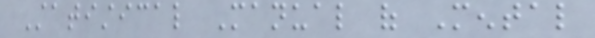Statistical Manual of Mental
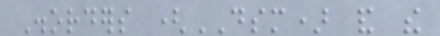Disorders (DSM) and the
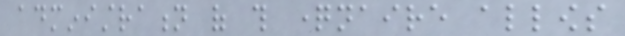administration of this questionnaire allows
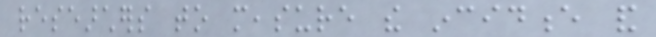researchers to measure the incidence and
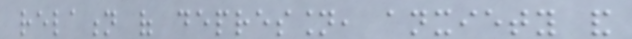relation of depression, anxiety and
